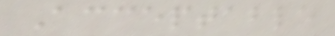Acceptable
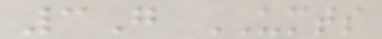3G UMTS
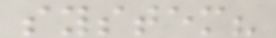system?
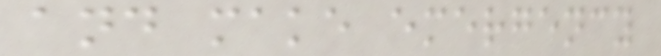and make emergency
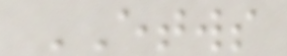ETWS
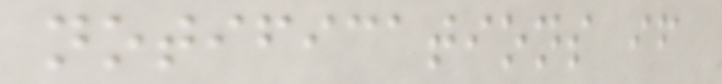notifications if
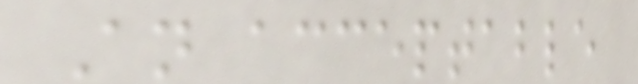An acceptable
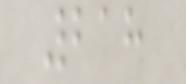218
